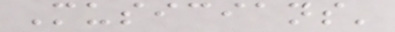Musicians'
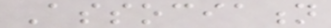Association
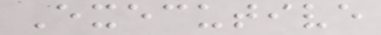Executive
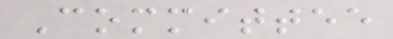Committee
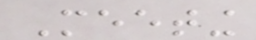Meeting
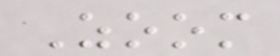Zoom
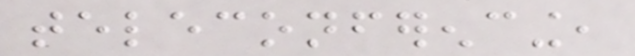teleconferencing,
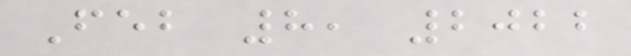Feb 8, 2022
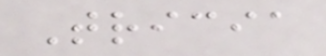Tricia
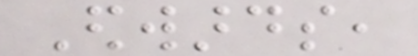Edwards,
